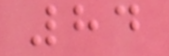84
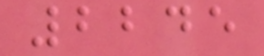2245
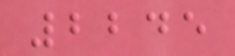2245
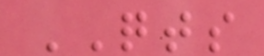QTS
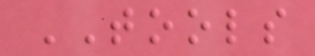TOOLS
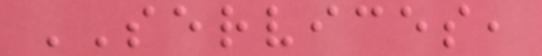SERVICES,
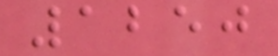1250
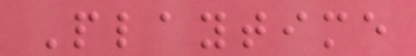Playtime
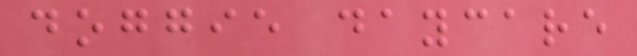doggie daycare
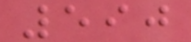590
